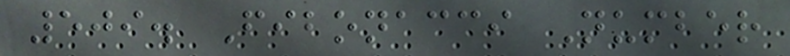509. Fibonacci Number
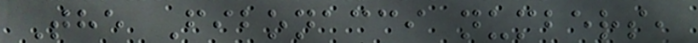The Fibonacci numbers,
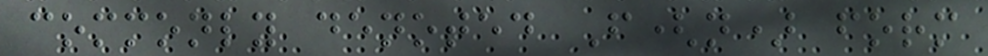commonly denoted F(n) form
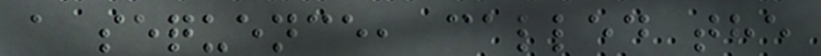a sequence, called the
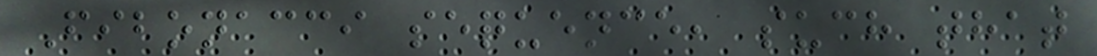Fibonacci sequence, such that
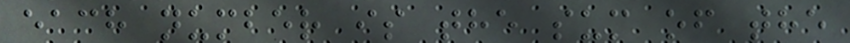each number is the sum of the
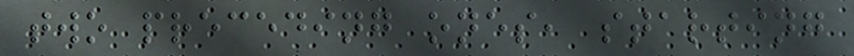two preceding ones, starting
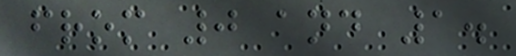from 0 and 1.
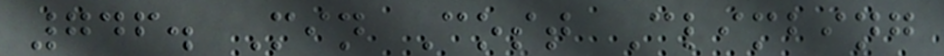746. Min Cost Climbing
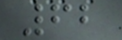62
